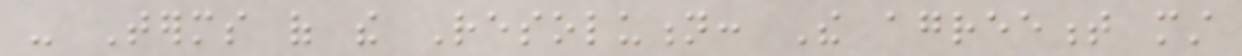- Terms of the Resolution: The agreement must
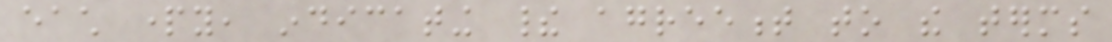each party, indicating their agreement to the terms
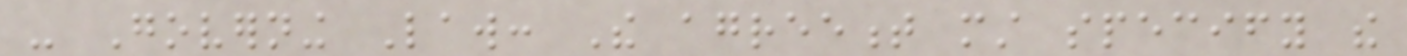- Governing Law: The agreement must specify the
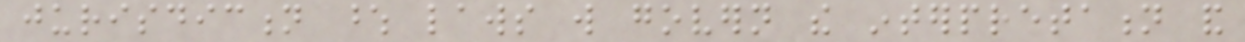jurisdiction whose laws will govern the interpretation and
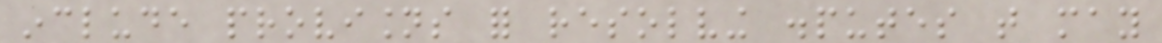include provisions for resolving disputes that may
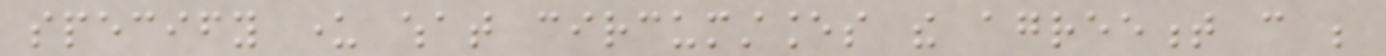specify under what circumstances the agreement can be
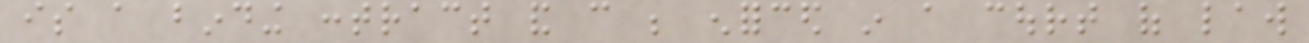is a binding contract and can be enforced in a court of law
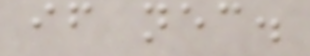if necessary.
